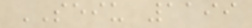SEIU 1199
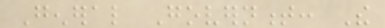General Government: The
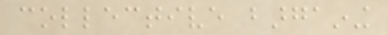collective bargaining
